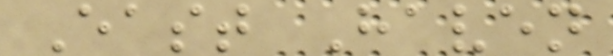East Haven
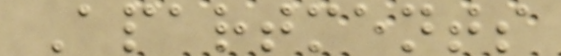Apartments
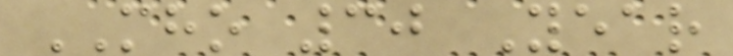MHO 30 Year
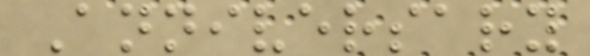Anniversary
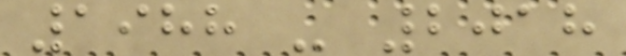1988 - 2018
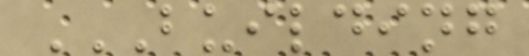BUILDING
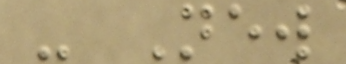- New
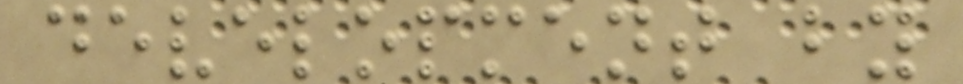development by
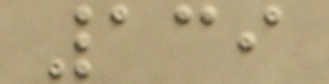139
